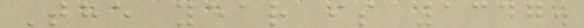The year is 1347.
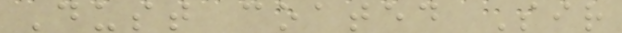Dust coated Sir
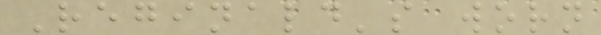Reginald's worn
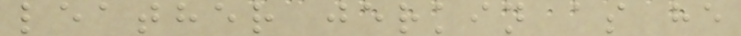leather jerkin as he
